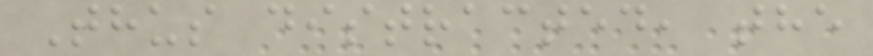Thus distracted, the
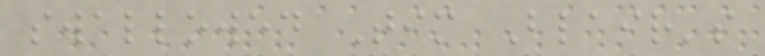swallowed Tim Blair's
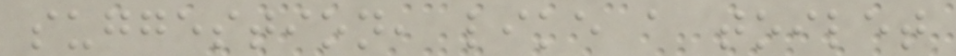suggestion, like a toilet
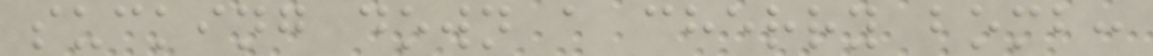sucking down a cherry bomb:
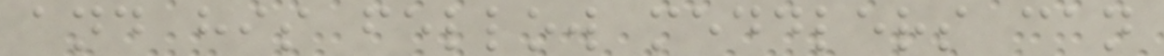and his fellow meddlers can
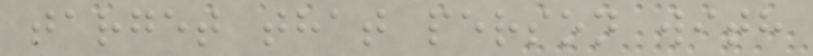target that person with
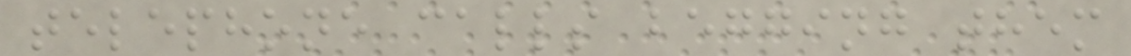telephone calls begging them
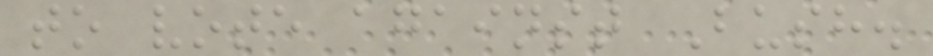to vote against Bush.
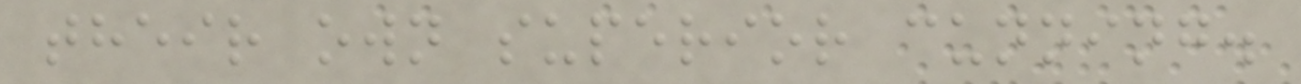their own superior cunning.
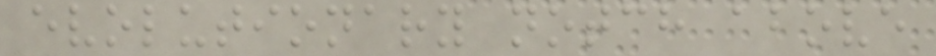evolutionary notch above
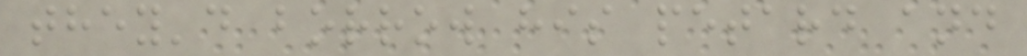they'd borrow his petard and
